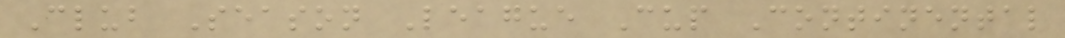Club Season League Cup Continental
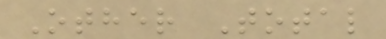Other Total
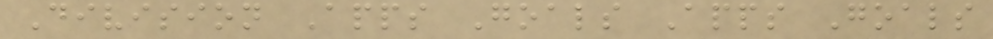Division Apps Goals Apps Goals
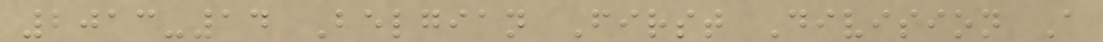2013-14 Belgian First Division A
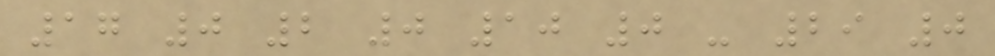17 0 2 0 10 0 - 29 0
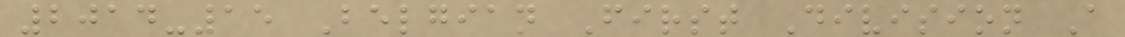2014-15 Belgian First Division A
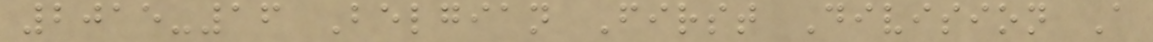2015-16 Belgian First Division A
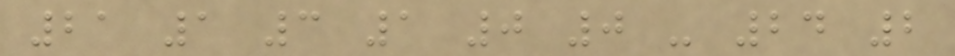21 1 3 1 0 0 - 24 2
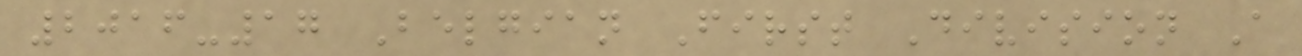2016-17 Belgian First Division A
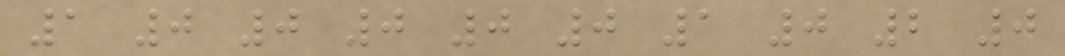1 0 0 0 0 0 1 0 2 0
